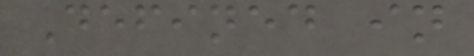Defined in
